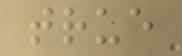true
